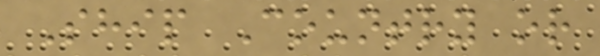Ship Country or
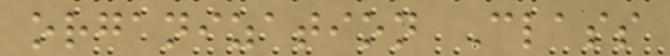organization Class
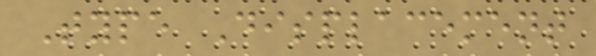Type Displacement
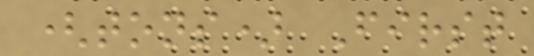(tons) First
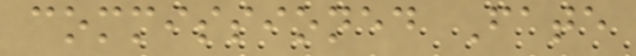commissioned Fate
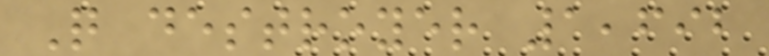Q destroyer 1,692
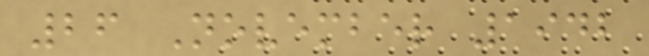26 November 1942
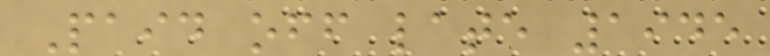Paid off late 1945
